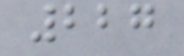227
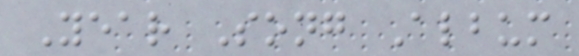Year Song Album
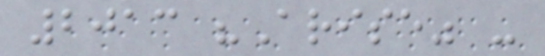2013 "Arise" -
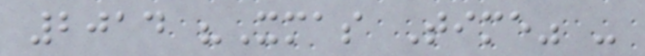2014 "Xmas Time" -
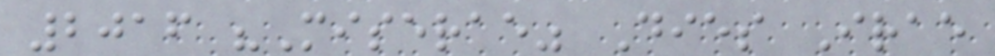2016 "Miserae" Dies Irae
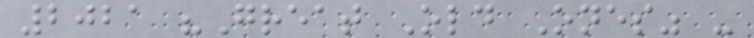2021 "Great Old Ones" -
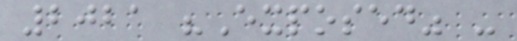2021 "Exposed" -
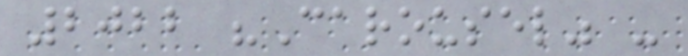2022 "Carousel" -
